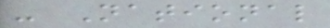- National
